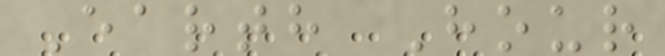Earth Hour
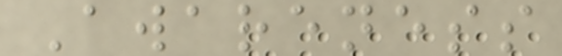Awareness
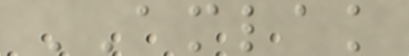AMLAK
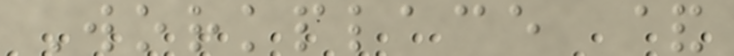Workplace &
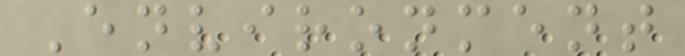Environment
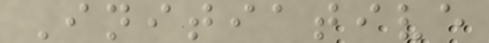Initiative
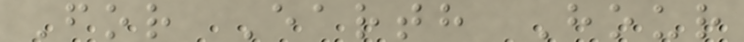For Earth Hour
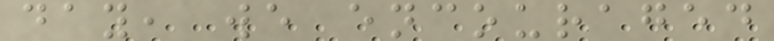day, we encouraged
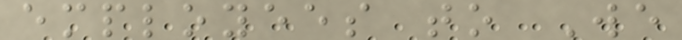employees to We
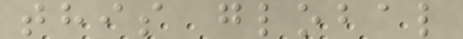this global
